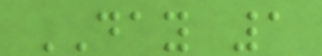DAY 1
